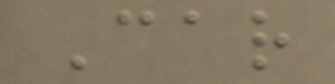Car
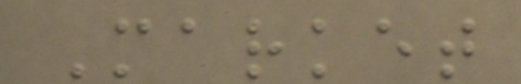Market
